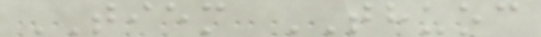TIEM THUOC
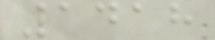1418
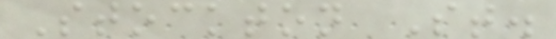Stockton St.
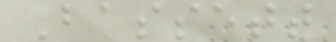Bassett
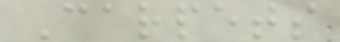Carpets
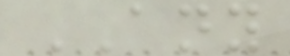ANY
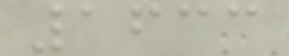1633
